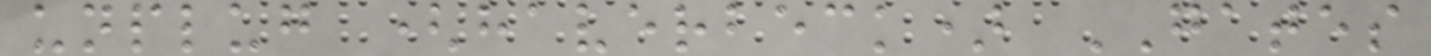unplug (haverbeck) GATES
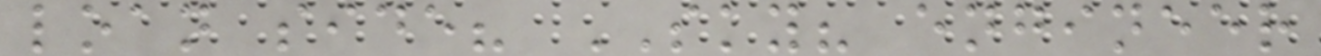loan side? SKY? engineer
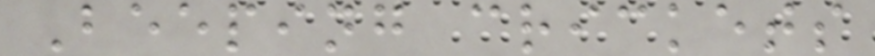Beeping crickets
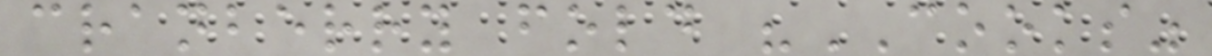cranberry fold "COOKS"
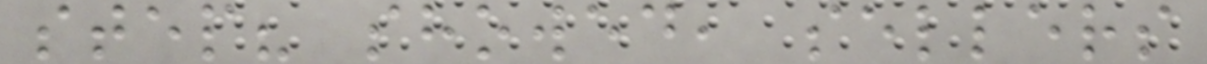step? showed, sellers
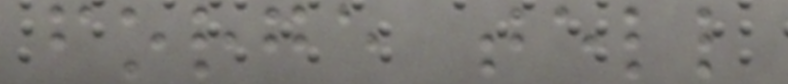forge tell
